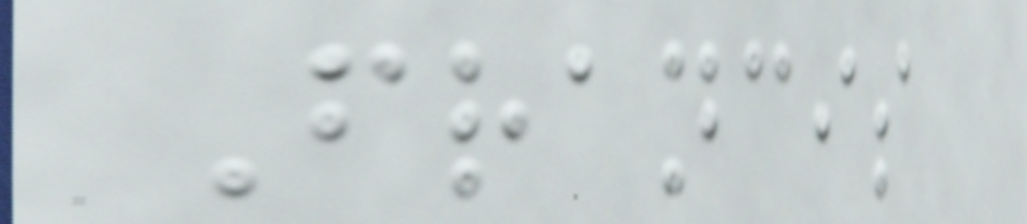Francis
